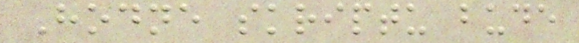Hodne skriptu bude
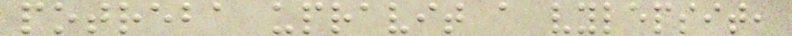potreba upravit a vylepsit,
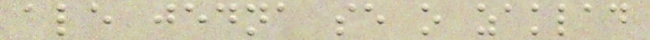ale jedna se o zaklad
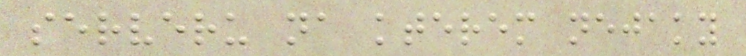serveru na kterem nejaky
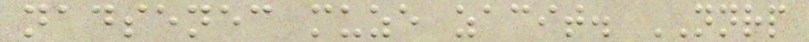nadsenec muze zacit. NNRP
